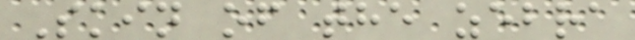Skin of the zebra
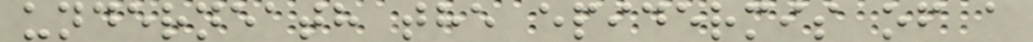underneath the epidermis of a
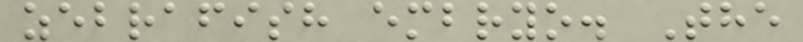zebrafish embryo. The
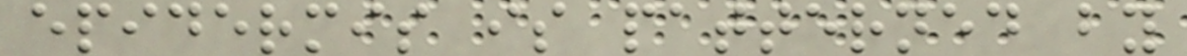epidermis is patterned by
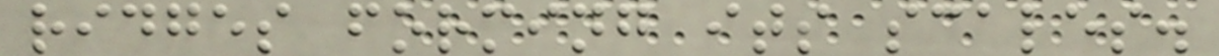ridges forming its scales.
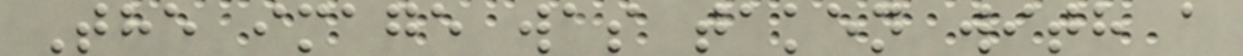The image was taken with a
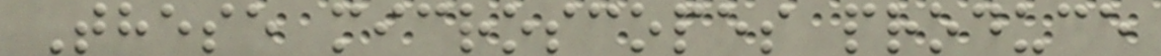These microscopes produce
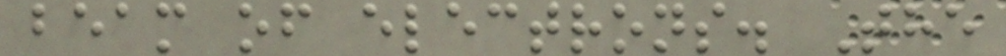beam of electrons. The
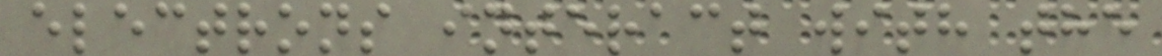electrons interact with the
